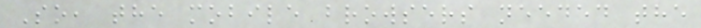So, the mobile browsers needed the
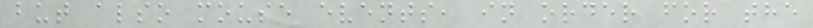but also mouse events, in order for the
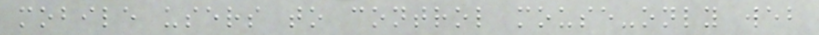mobile users to control mouse-only web
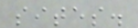sites.
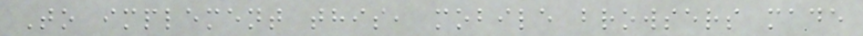To implement this, mobile browsers made
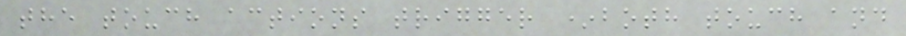the touch actions trigger *both touch and
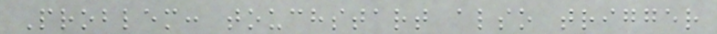Problem: touchstart also trigger
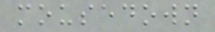mousedown
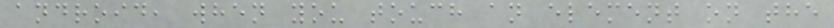android, when you touch an element on the
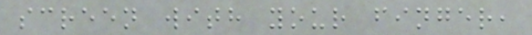screen with your finger,
